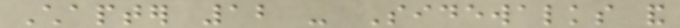Chapter 12 - Sidewalks and
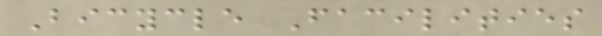Bicycle Facilities
